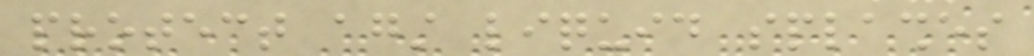protect against liquid splashes
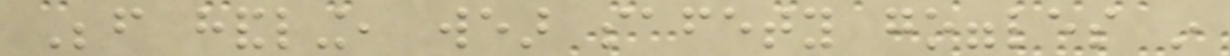Before handling, wear safety goggles in
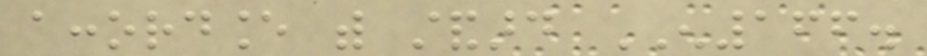accordance with standard EN166.
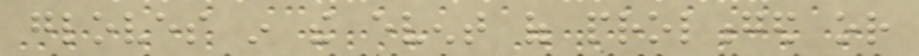gloves in the event of prolonged or
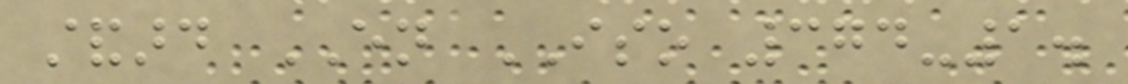standard EN ISO 374-1.
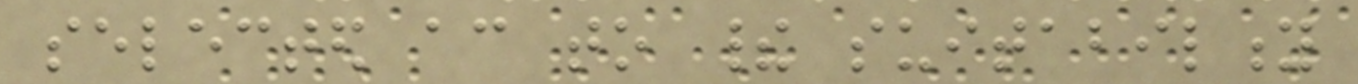selected according to their suitability
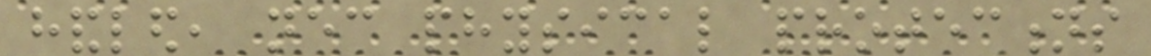handled, necessary physical protections
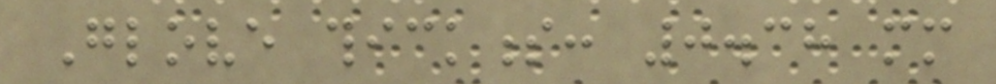Glove thickness: 0.38 mm
